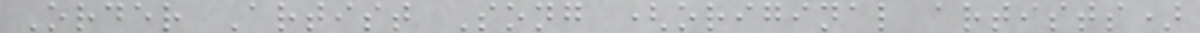Order Artist Song (original artists)
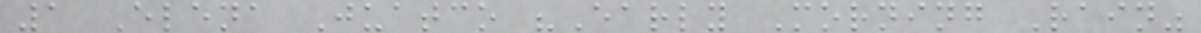1 Elena Juatco "Early Morning Rain"
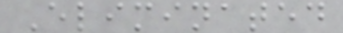Eliminated
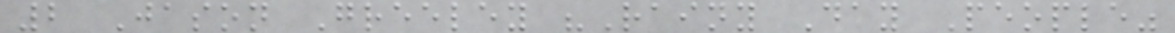2 Jason Greeley "Rainy Day People"
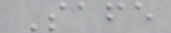Safe
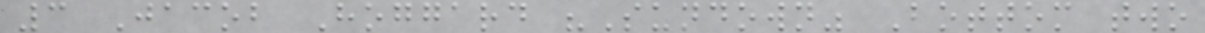3 Jacob Hoggard "Sundown" Bottom two
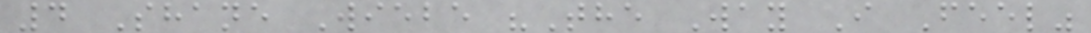4 Shane Wiebe "The Way I Feel"
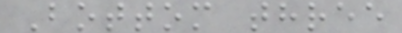Bottom three
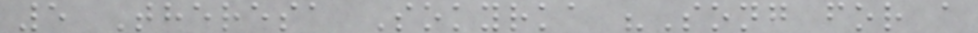5 Theresa Sokyrka "Song for a
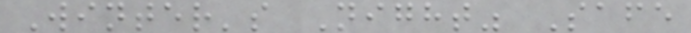Winter's Night" Safe
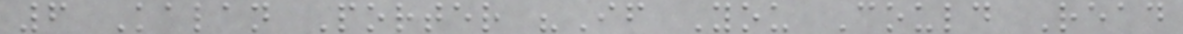6 Kalan Porter "If You Could Read
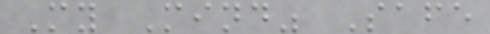My Mind" Safe
